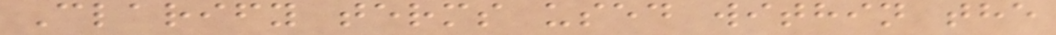Clarify terms used within the
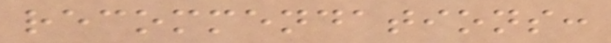recommendations:
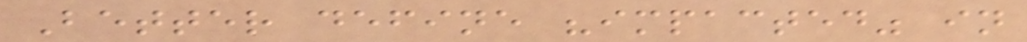Better define "impacted" in
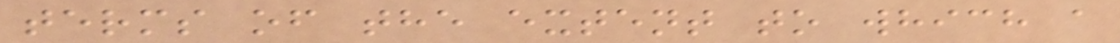terms of the extent to which a
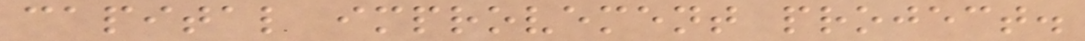capital improvement project.
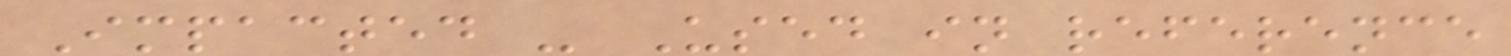Impacted - Used in reference
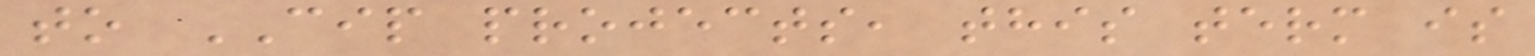to CIP projects, this term is
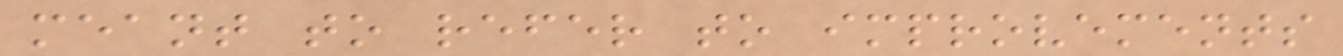meant to refer to improvements
